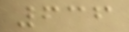636
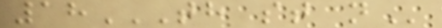18TH ST N
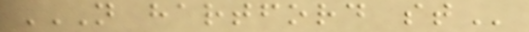N HARTFORD ST
